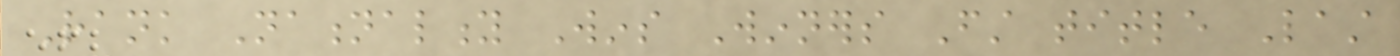Rank Nationality Wins Winners First title Last
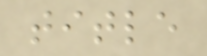title
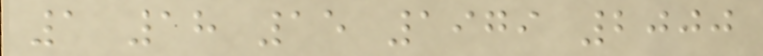1 18 15 1979 2000
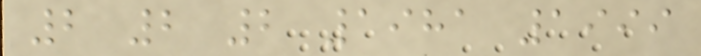2 2 2 1981 1999
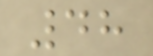48
